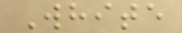White
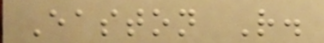Easton R.
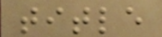title
